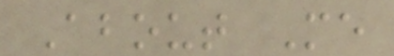About Me
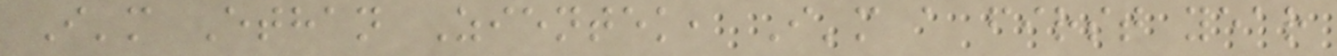I'm Ethan Zientek, I'm a first year
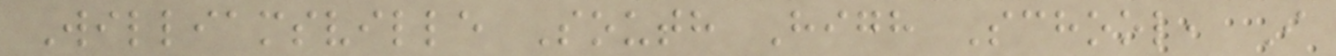Williamsville South High School, I
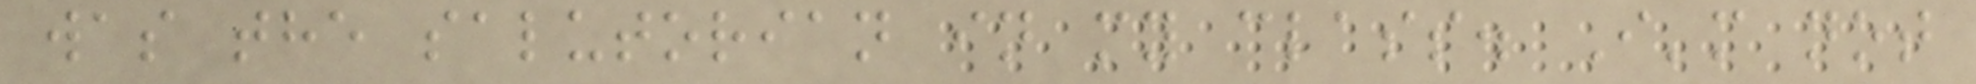was the salutorian in my class. I'm not
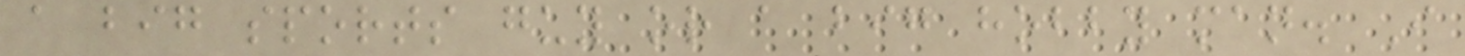a big sports guy or a big hobby man. I
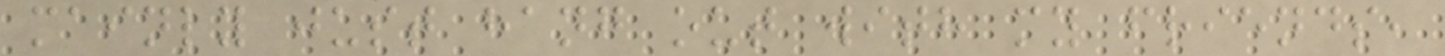mainly just hang out with my friends,
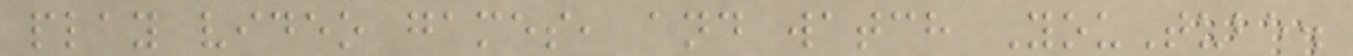play video games, and watch YouTube.
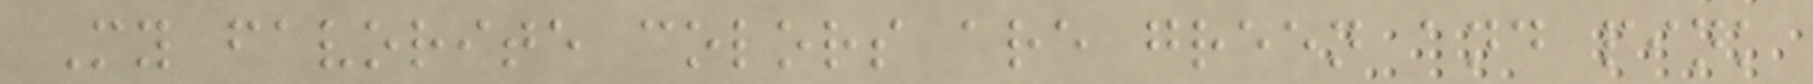My favorite colors are green and pink
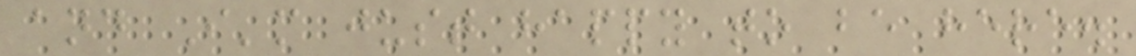and I'm just happy to be here.
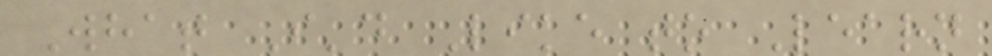What I'd Like to Learn
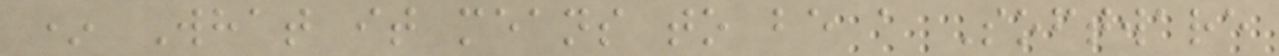* What it means to be a Software
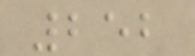252
